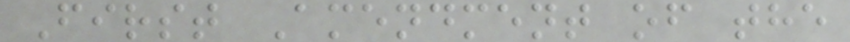First Amendment of the
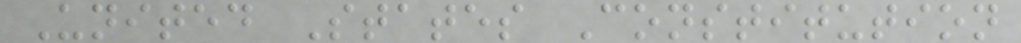United States Constitution
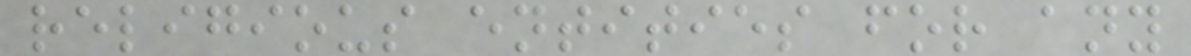religious entities for any
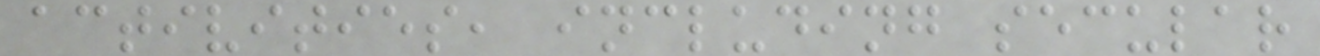activities, including secular
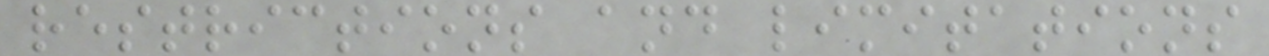restrictions and limitations
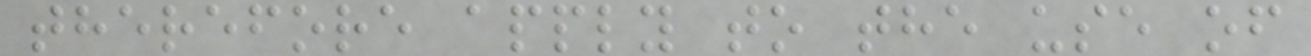therefore apply to the use of
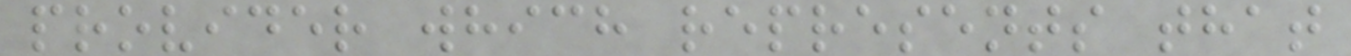provider which represents that
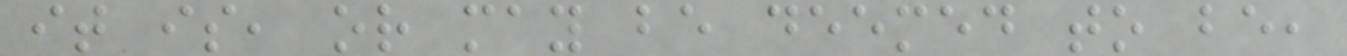it is, or may be deemed to be,
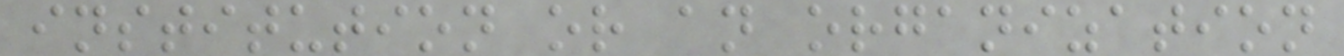institution or an organization
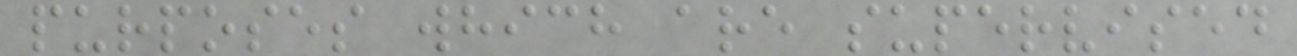purposes which are supervised
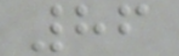86
